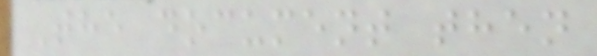The document then
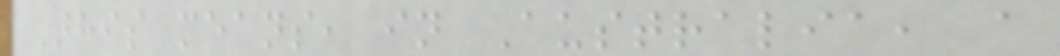This means, in Australia, a
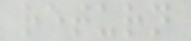return
